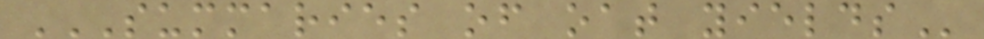SUMMARIES OF OAT YIELDS
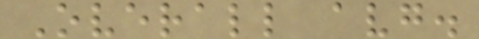Overall avg.
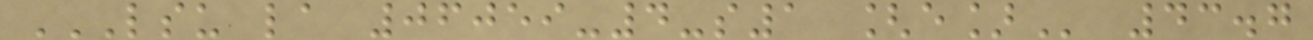LSU LA 06059-4-S1 [E] 43.7
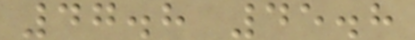47.8 45.8
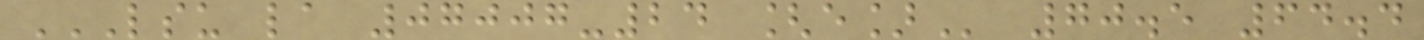LSU LA 07007-24 [E] 70.5 64.4
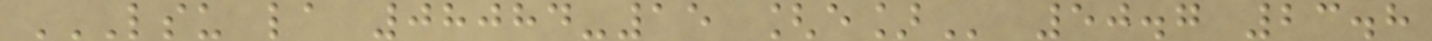LSU LA 08084-15 [E] 50.7 23.8
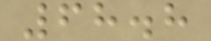68.8
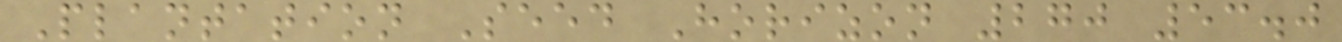Plantation Seed Horizon 270 53.0
